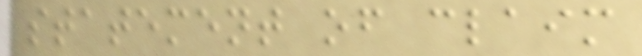statement of claim
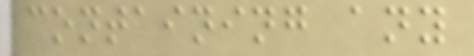containing any
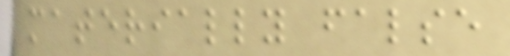materially false
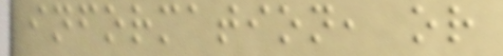information, or
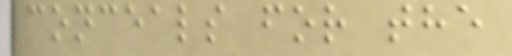conceals for the
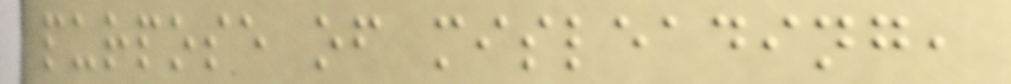purpose of misleading,
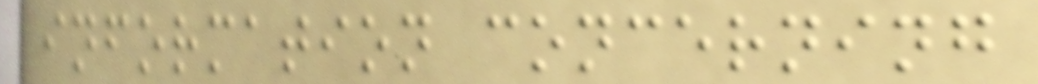information concerning
